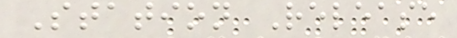Station Release
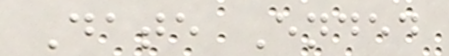Date Ended
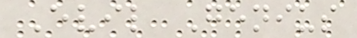Evil Genius
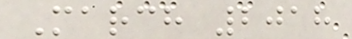March 2018
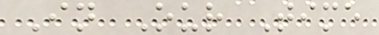In Our Time
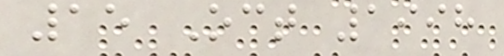15 Oct 1998
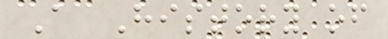A History of
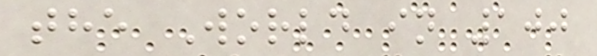the World in 100
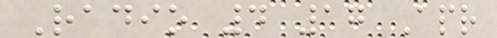Radio 4 17 Apr
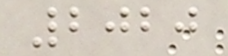2020
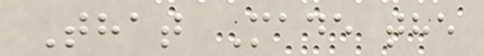That Made the
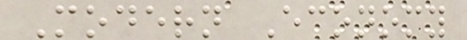Modern Economy
